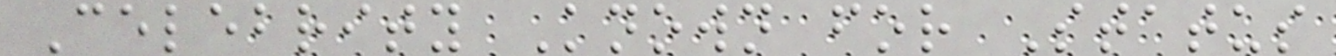Celebrity Known for Status
